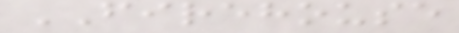FIREHOUSE
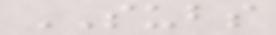SUBS
